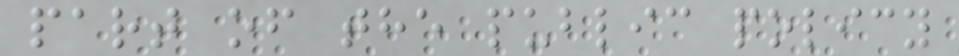part of the public policy
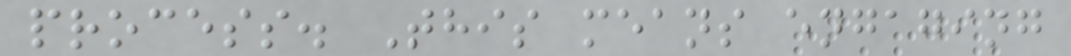process. This means engaging
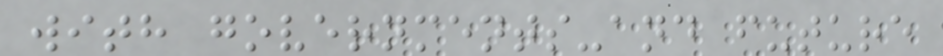with governments-and future
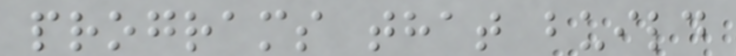programs that build
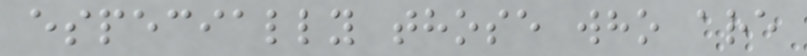especially those who are
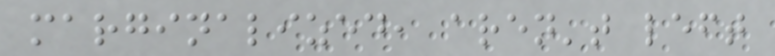marginalized, aren't left
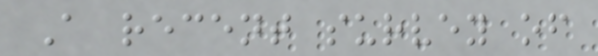A recent survey of
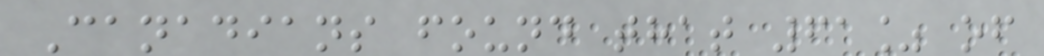Canadians found that 61% of
